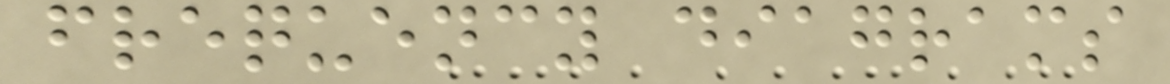frequency diagrams
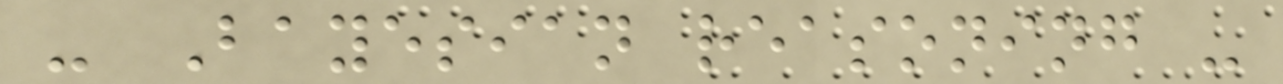- Bayesian reasoning -
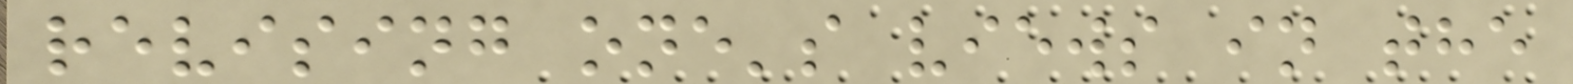revising one's views in the
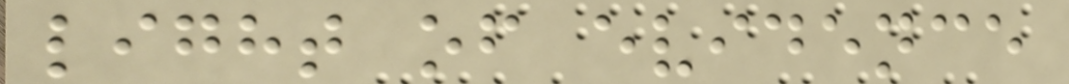light of evidence
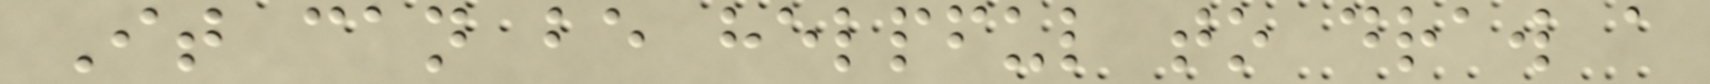It can be helpful to draw a
